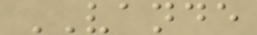VANDE
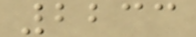2233
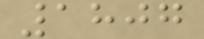1807
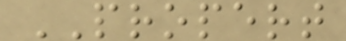PROPERT
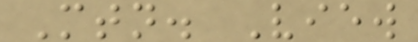Mtn. View
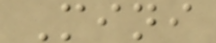Mini
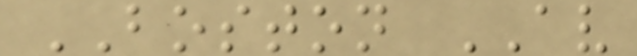BOSTON AV
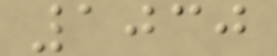1030
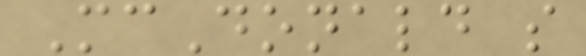McDonald s
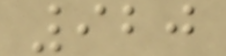920
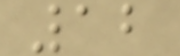12
